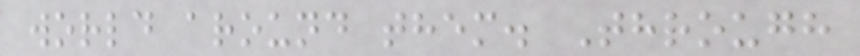world around them. Through
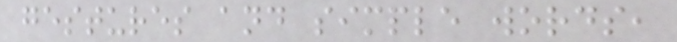gestures and simple words,
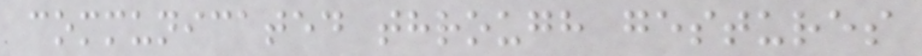communicated through gestures
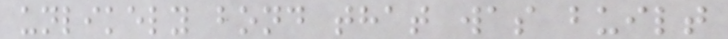unlikely bond that was built
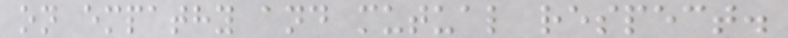on empathy and mutual respect.
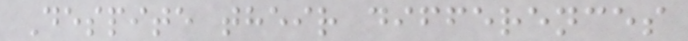Despite their differences
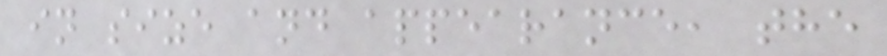in size and appearance, the
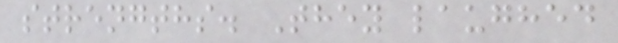strengths. They laughed
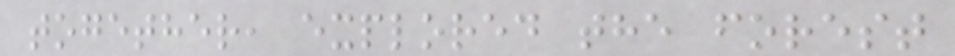together, explored the forest
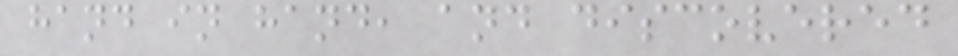hand in hand, and discovered
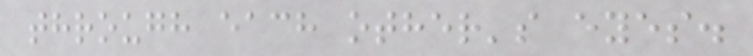through each other's eyes.
